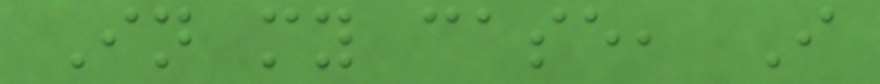In my case, I
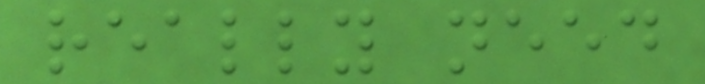really need
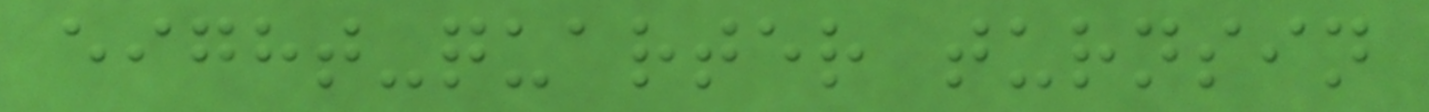eight-quarter turnsin
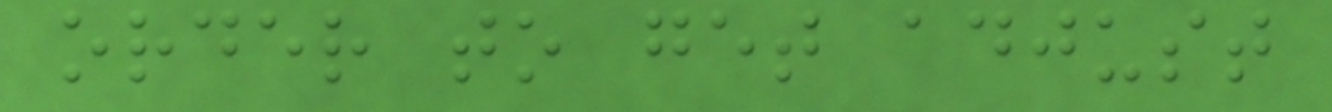order to get adjust
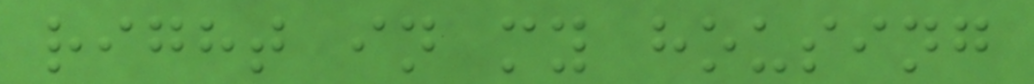right in my housing
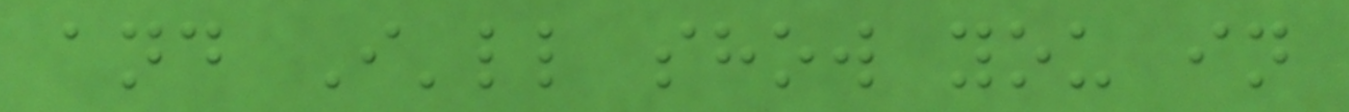and I'll show you in
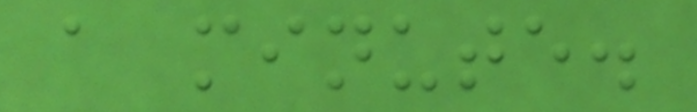a minute.
